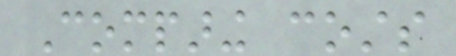Comparing costs
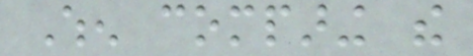When comparing the
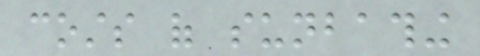costs of sunbathing
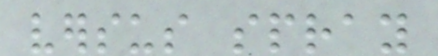versus spray
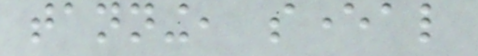tanning, several
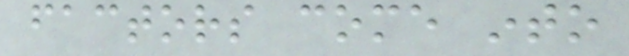factors come into
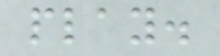play.
